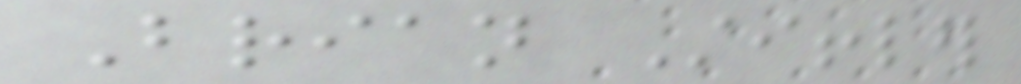Brian Stiffler
